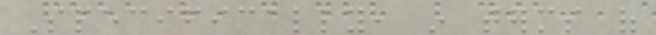Specifically, in terms of
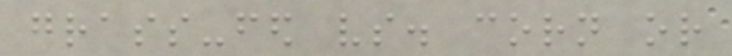grass-fed vs. corn or
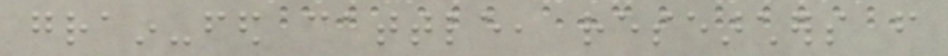grain-fed cattle, researchers from
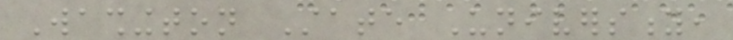Washington State University,
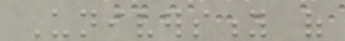University of
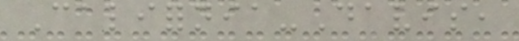California-Davis,
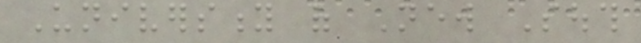University of New South
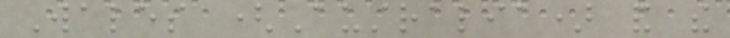Wales (Australia) and the
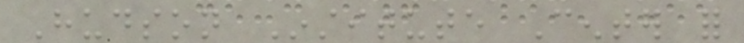Hudson Institute Center for
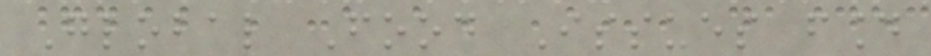Global Food Issues found
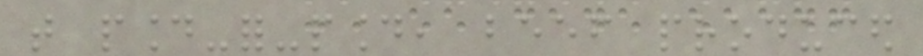that pound-for-pound, beef produced
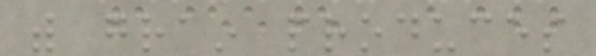with grain produces
